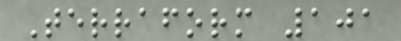Terraform 101
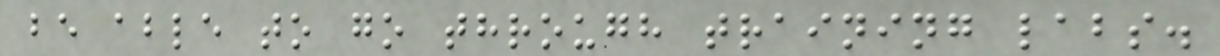be able to go through training labs.
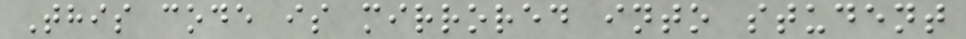This code is mirrored into student
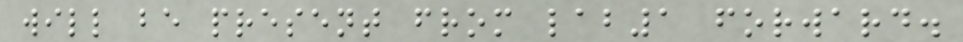will be present from lab1 forward.
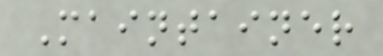Maintainer
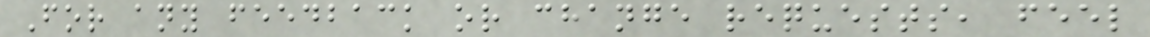For any feedback or change requests, feel
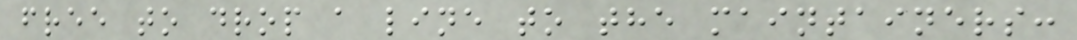free to drop a line to the maintainers:
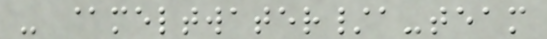- @meltwater/a-team
